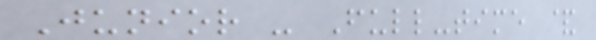Junior - Full-time &
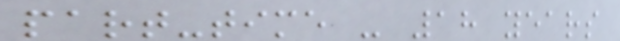part-time - 18 years
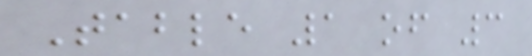Table 1 of 3
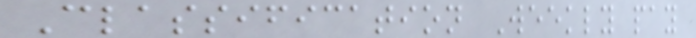Classification Weekly pay
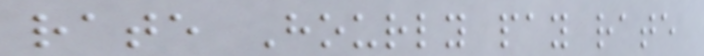rate Hourly pay rate
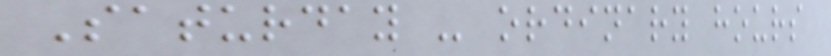Saturday - ordinary hours
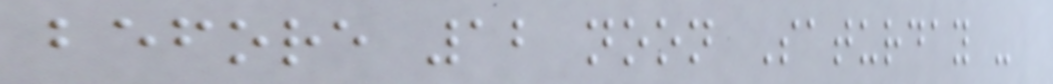before 12 noon Saturday -
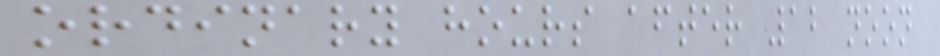ordinary hours after 12 noon
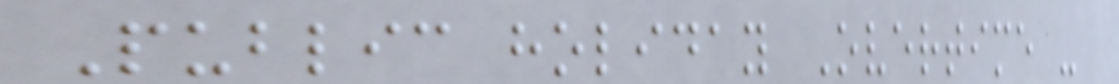Public holiday Overtime -
